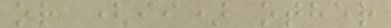or (ii) other
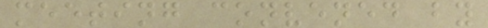meeting convened by
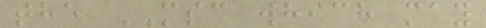the MSC which may
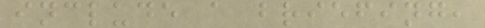include a briefing,
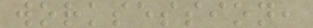worksession,
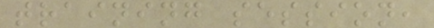training session,
